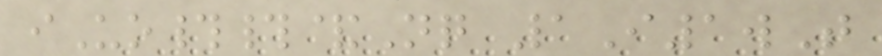iUo##&Nq 1I1wT
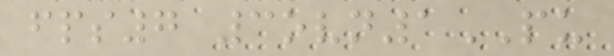fps7 3ovn1PU
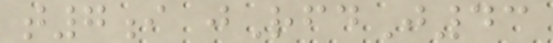t7i jRfdJ43
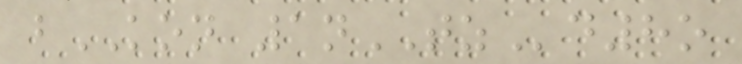bKON 1nTZd8o
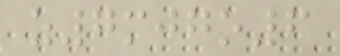z7mjgo6
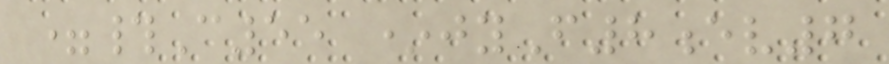=#C55 *jyF8ev7
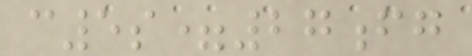c5s=27fg
